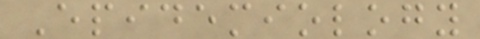Epidemiology
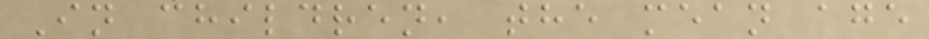In children, the mean age
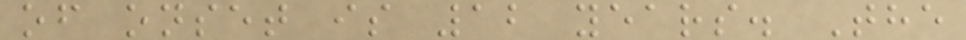of onset is 12 years. The
